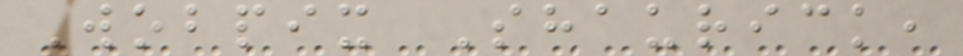Wobpix Shaurick,
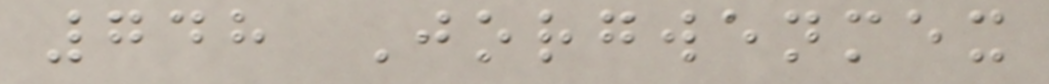748 Jorgwenmex
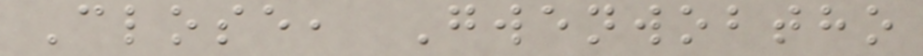Close, Gwenwobtho
